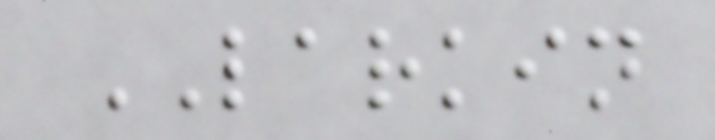LARKIN
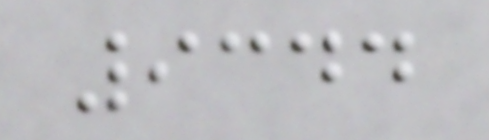9344
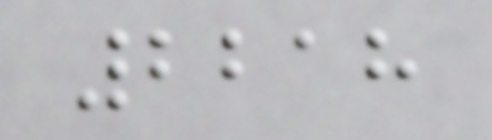2218
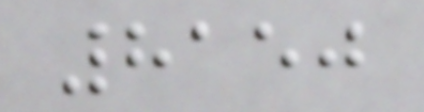8150
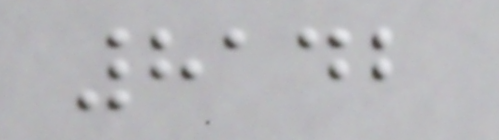8142
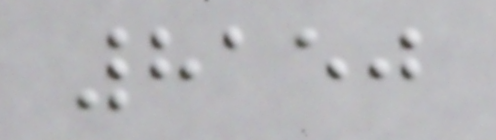8150
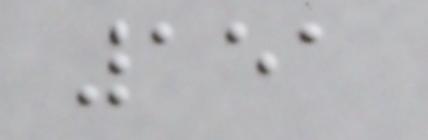151
